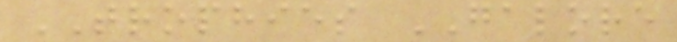TROPHIES GALORE
